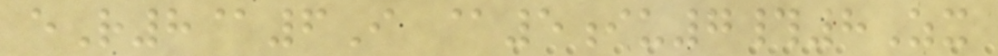eR8@6I @5iu7#8Zx
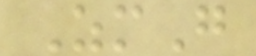ZmG
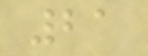21
